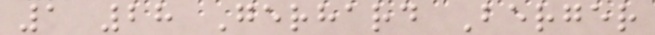1 28 Gerhard Berger
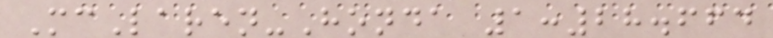McLaren-Honda 1:28.664
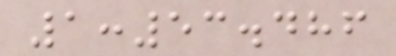1:53.486
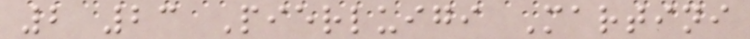2 23 Pierluigi Martini
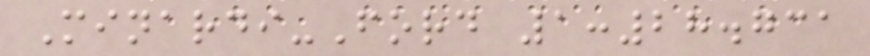Minardi-Ford 1:28.731
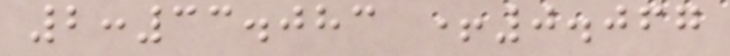2:33.083 +0.067
